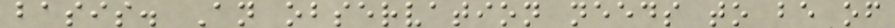basis. An observation needs to be of
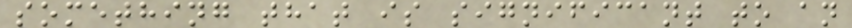something that is significant to an
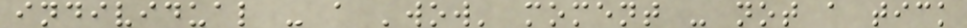individual - a 'wow' moment - not a tick
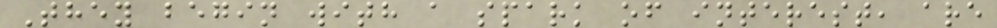They begin with a spark of interest, are
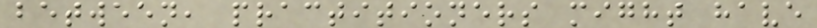between, practitioners might have
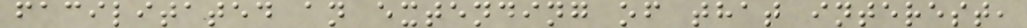facilitated an extending of that interest,
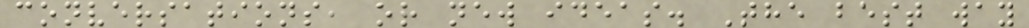conversations, or new ideas. The best way
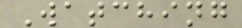Watching
